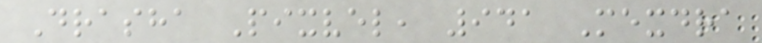Drasha Pixvel, 941 Mexdra
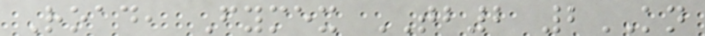Road, Fymex TB2 2KN
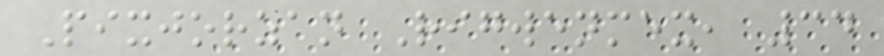Pixjorzan Rigwenmex, 34
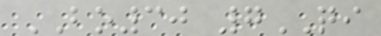BO30 7QI
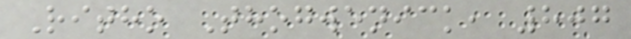Ritho Thogwenick, 807
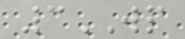3WP
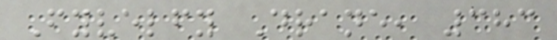Fyvelfy Drane, 383
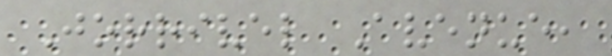Jorrivel Avenue,
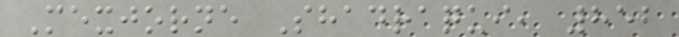Mexjorne Shadraqui, 852
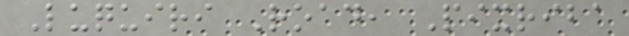Luquiri Road, Pixriba
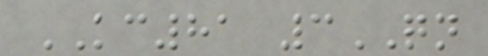KC81 3QN
